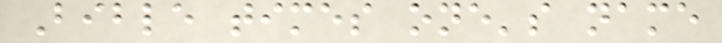Bible times one's name
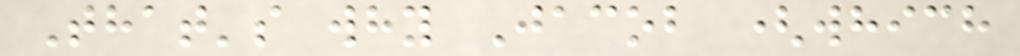That's why Jacob (which
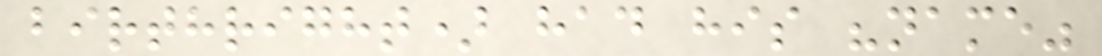birthright) had his "name"
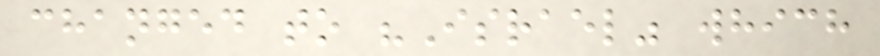changed to "Israel" which
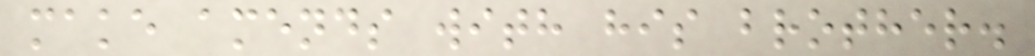make amends with his brother.
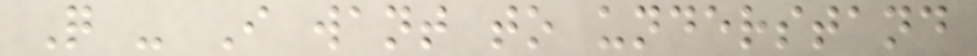Q - I want to understand
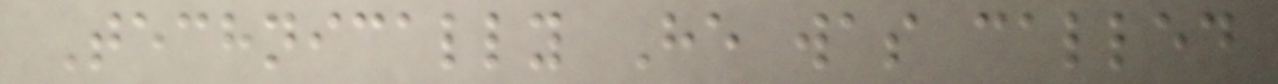Technically He was called
